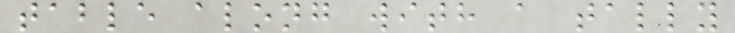table along with a tally
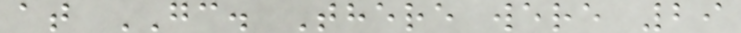at GC. There were 29
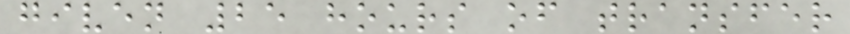given 25 hours of transfer
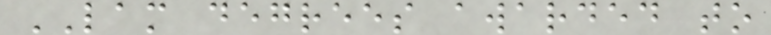LAM degrees awarded to
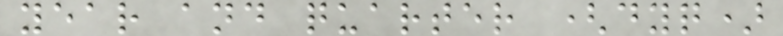year and quarter (dyq)
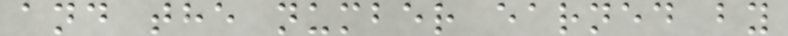and the number earned by
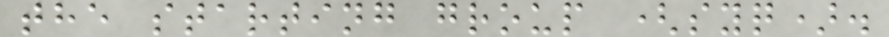the starting group (syq).
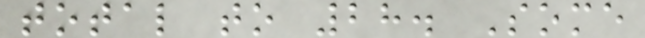total to 28. Some
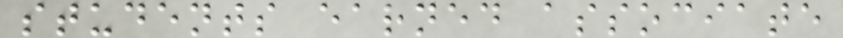students earned associate
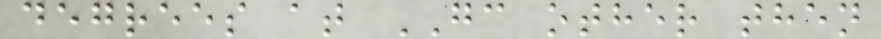degrees at GC other then
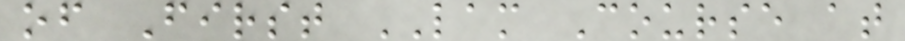of First LAM Course at
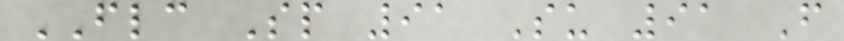FLC Sp 91 Su 91 F
